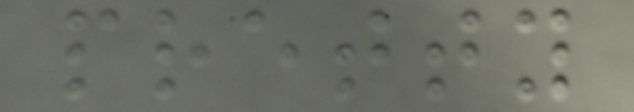pretty
